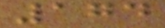174
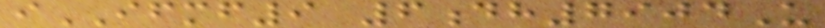iIFMF9 6dh7904U
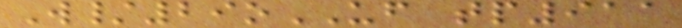W/29oUF tp911
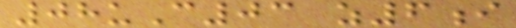08uC03 z6i
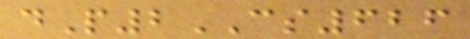dP2CS626
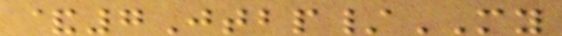&7Jtbp/MY
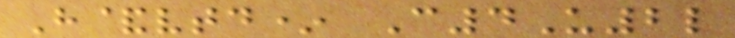H&vtd* C4U2l
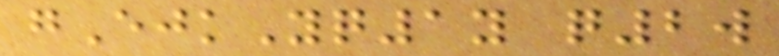gEjkYq1y q2w
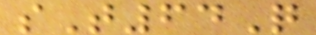sT64Q
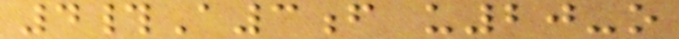4#A3f u20-o
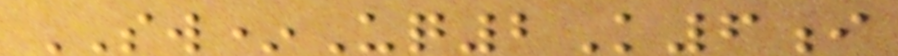SW*Uq2K6i
